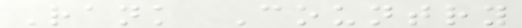Rank Country
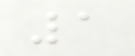1
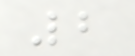2
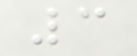3
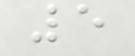5
